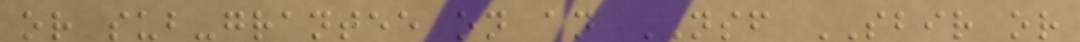or sub-grantee on an NSF SBIR or
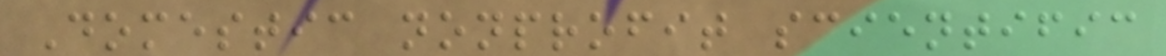Domestic nonprofit scientific
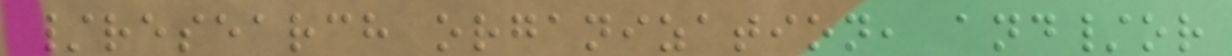/research organization, and/or
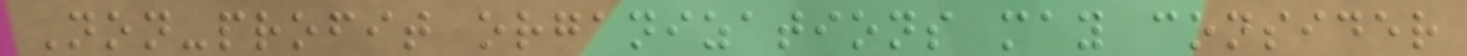Non-profit organizations may consider
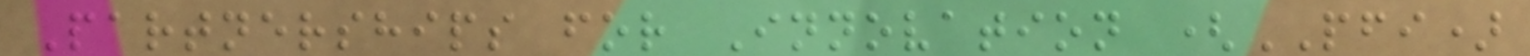Partnerships for Innovation (PFI)
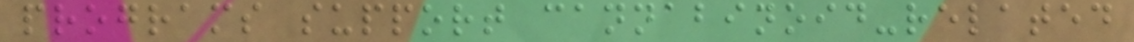programs support cannabinoid-related
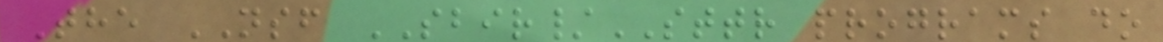The NSF SBIR/STTR programs do
